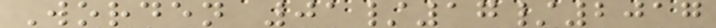Worden 01/17/2017
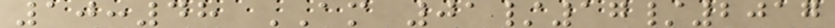10:48 AM 01/17/2017
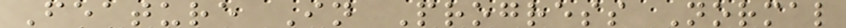Feature In Progress Normal
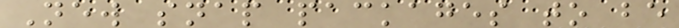New snap packages to be
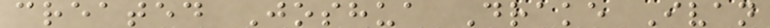created Joshua Drake Ivan
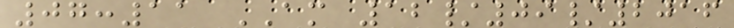07:11 AM 12/09/2016
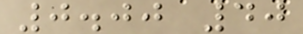0.00 40
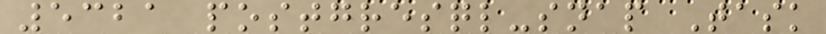5321 postgresql-snap Task
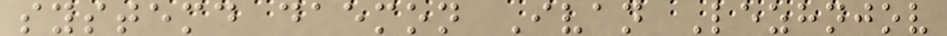systemd daemon Ivan Lezhnjov
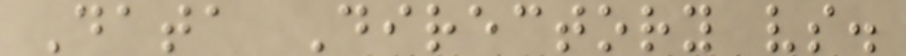Data Directory vs.
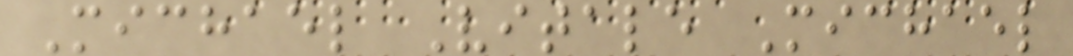Michael Vitale Michael
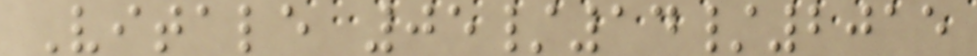Vitale 05/14/2015
